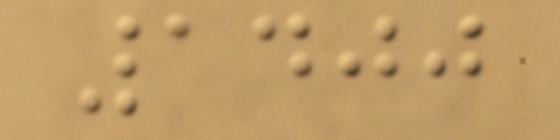1400
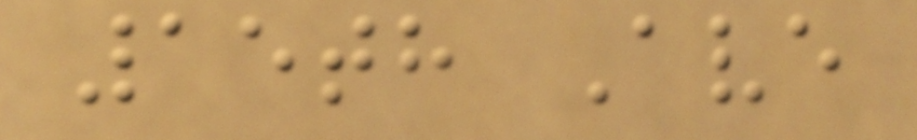15th Ave
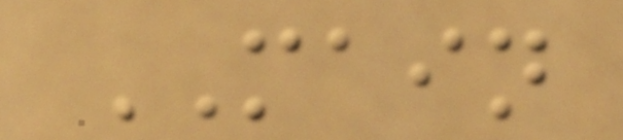MAIN
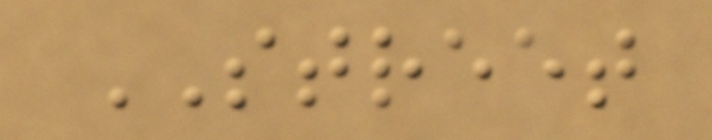STREET
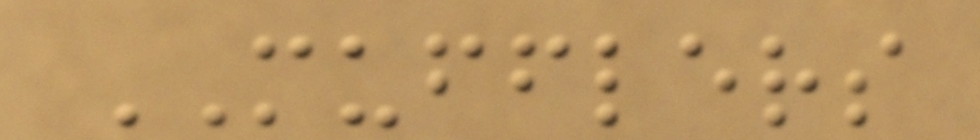MUFFLERS
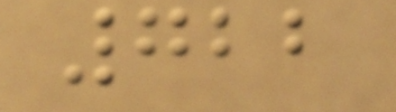722
